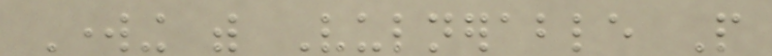Working with Vulnerable People
